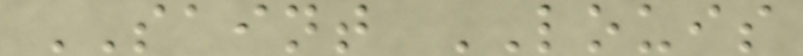SAINT LOUIS
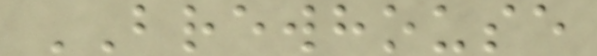BREWHOUSE
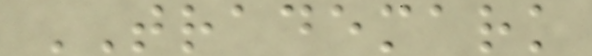TRADEMARK
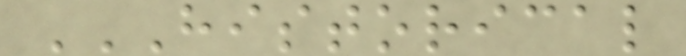HISTORICAL
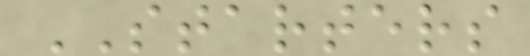STARTERS
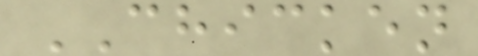CHICKEN
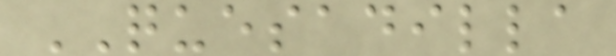QUESADILLA
